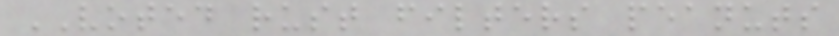VOTED rust filters peanuts
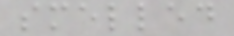smelled
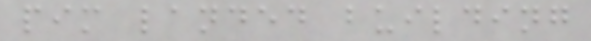pim landed building
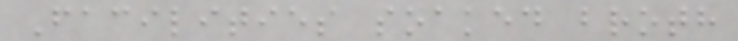Facilities soaked broth
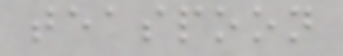teaspoon
